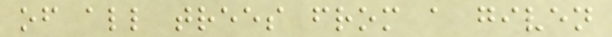of all trees from a given
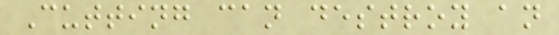Cutting can destroy an
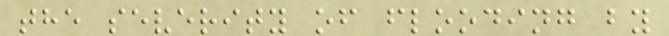the severity of flooding by
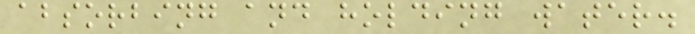absorbing and holding water.
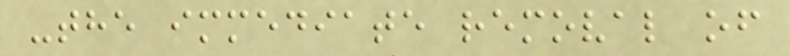-the immediate removal of
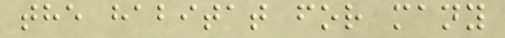the habitat for many
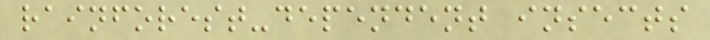rainforest-dependent insects
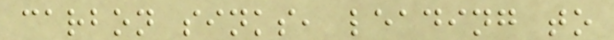carbon sinks, leading to
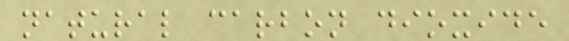natural carbon dioxide
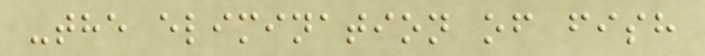-the elimination of fish
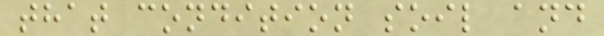that condition soil and
